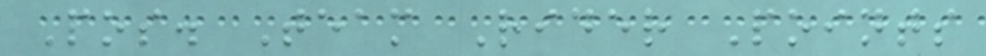Pos. Team Rider Points
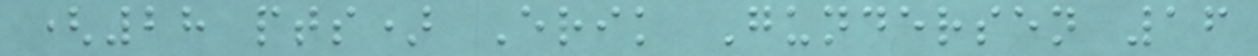(28 pts) Erik Gundersen 16
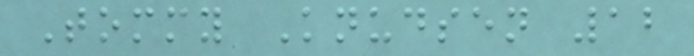Tommy Knudsen 12
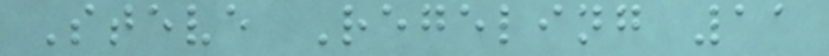Steve Regeling 11
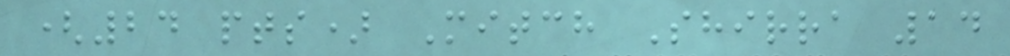(24 pts) Mitch Shirra 14
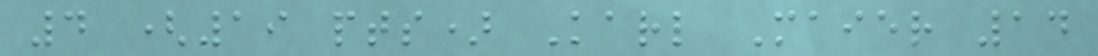4 (19 pts) Karl Maier 14
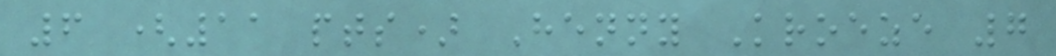6 (11 pts) Henny Kroeze 7
